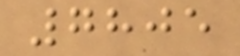7805
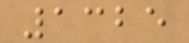1325
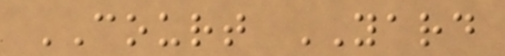COURT YARD
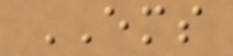EMS
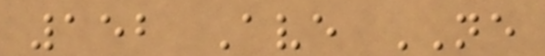152 Ave NE
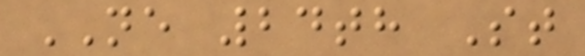NE 24th St
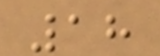18
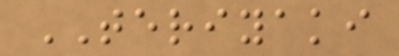TERIYAKI
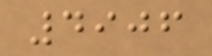4906
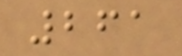261
